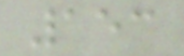153
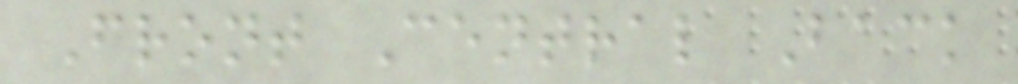Front Central Back
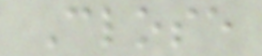Close
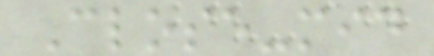Close-mid
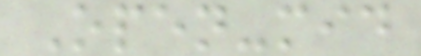Open-mid
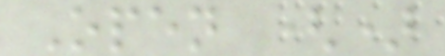Open ()
